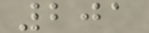201
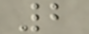2
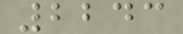2243
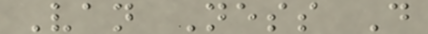Van Ness D
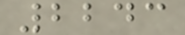2243
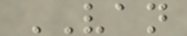VAN
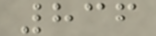836
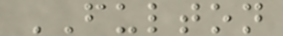FULTON
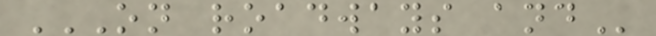ON ROADWAYS AND
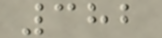382
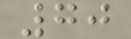70
